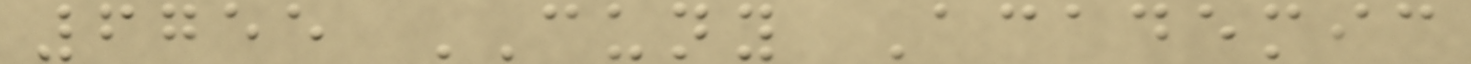6755 CUNY Academic
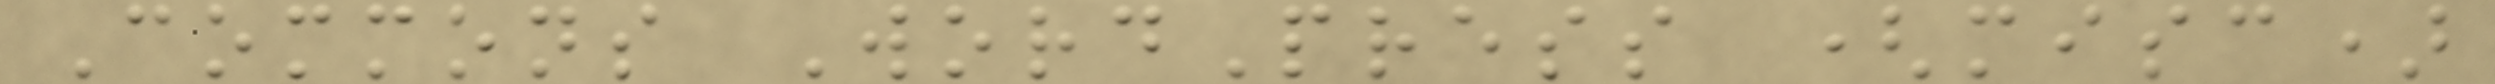Commons WordPress (misc)
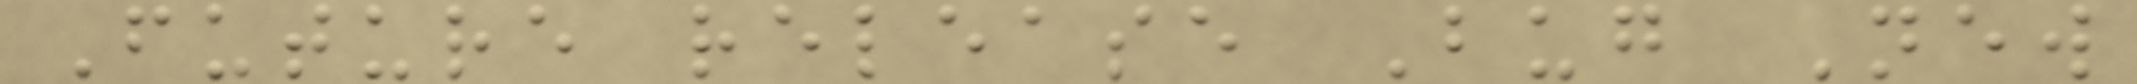Future release Bug New
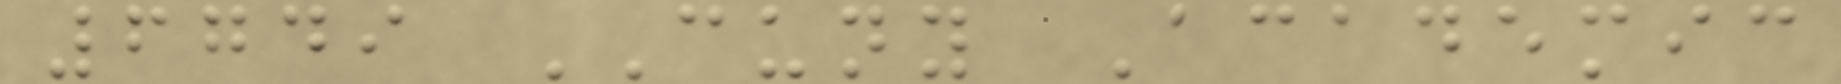6749 CUNY Academic
